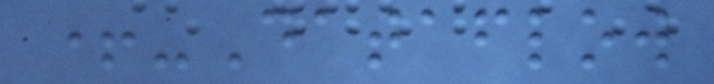+-Dataflow
